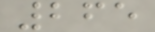265
